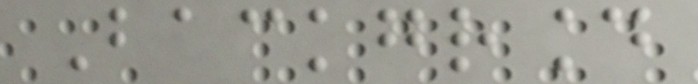Background
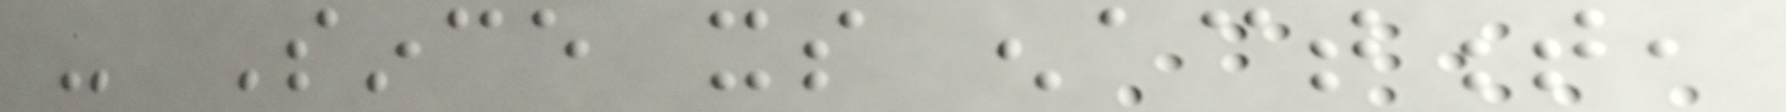- Since its enactment,
